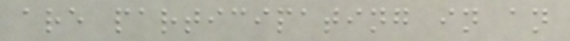are participating in an
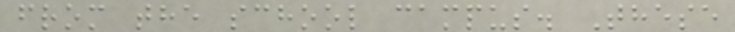from the school campus. These
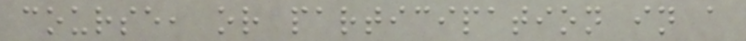course, or participation in a
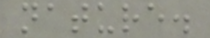nature.
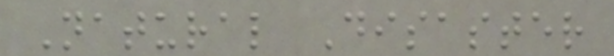Natural Disaster
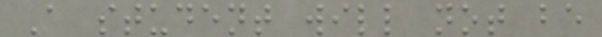A student will not be
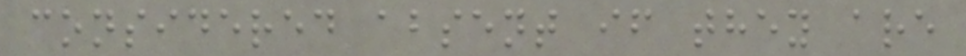considered absent if they are
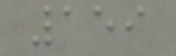159
